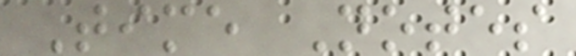Time Notes
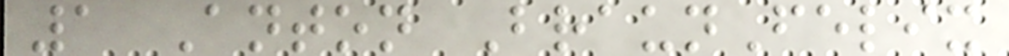1 Anton BraunFelix
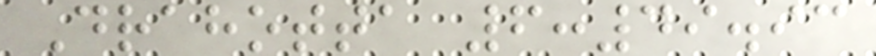Drahotta 6:49.93
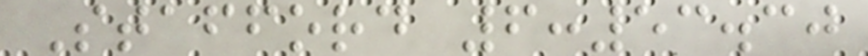Stafford 6:53.30
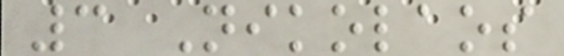3 Nikolaos
